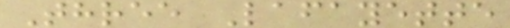Three Lafayette
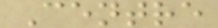Centre
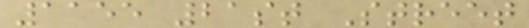1155 21st Street
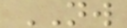NW
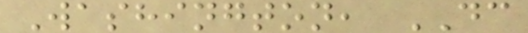Washington, DC
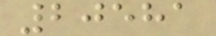20581
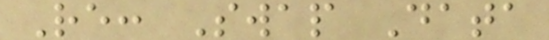Re: Swap Data
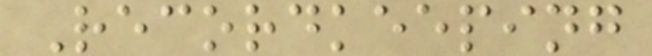Recordkeeping
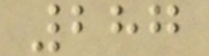287
